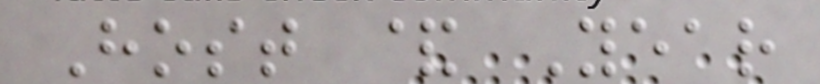Host & Year
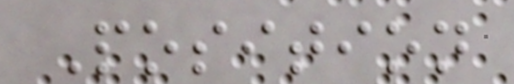Position
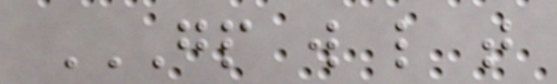GP W L T
